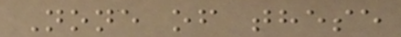None of these
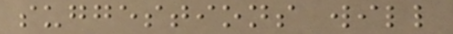suggestions will
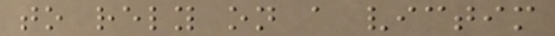to rely on a victim
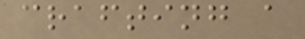crafting a
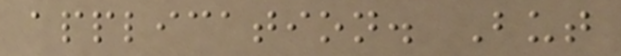application. But
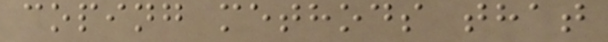coping methods that
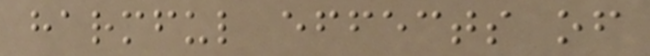harmful effects of
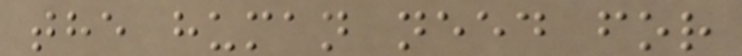the human need for
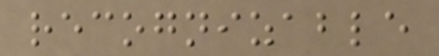recognizable
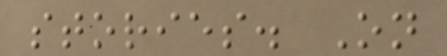stories. On
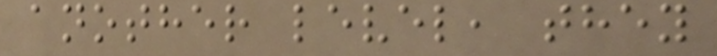another level, they
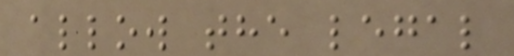allow the legal
